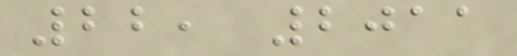22, 2011
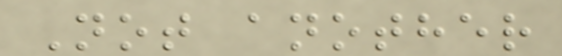Not another
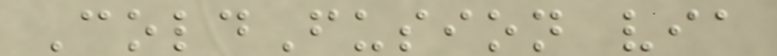ColdFusion via
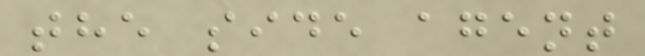the side agent
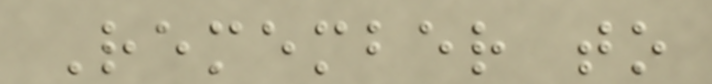Remember to
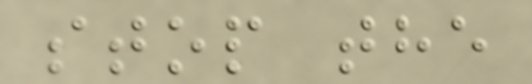stop the
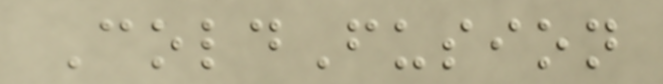ColdFusion
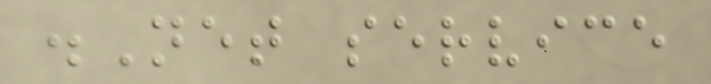.Net service
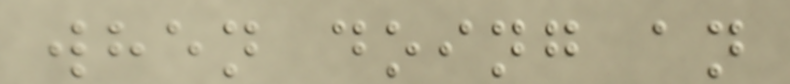when doing an
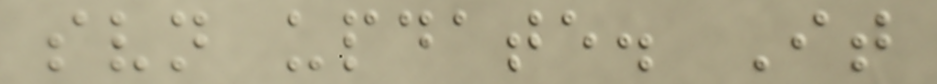svn update. It
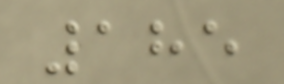185
